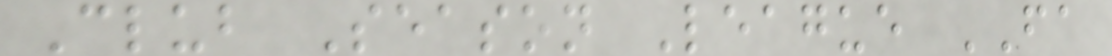Club Season League FA
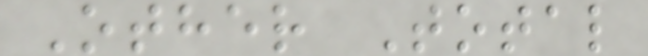Other Total
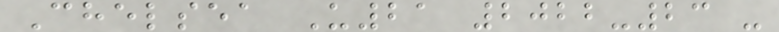Chelsea U21 2022-23 -
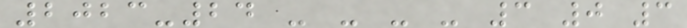2023-24 - - - - 3 0 3
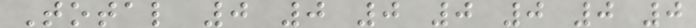Total 0 0 0 0 0 0 0
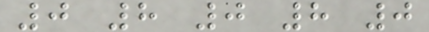0 8 0 8 0
